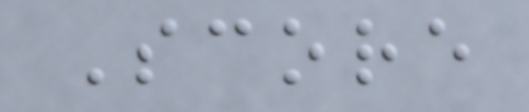Score
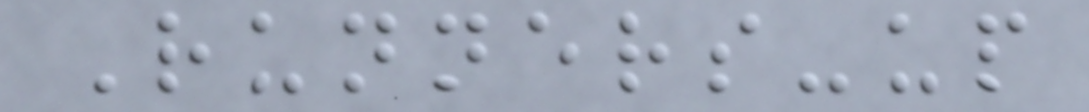Runners-up
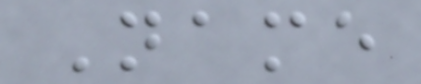Name
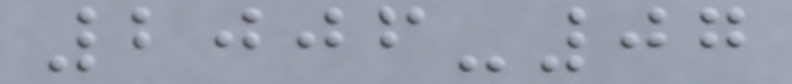2006-07
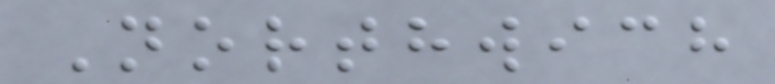Northwich
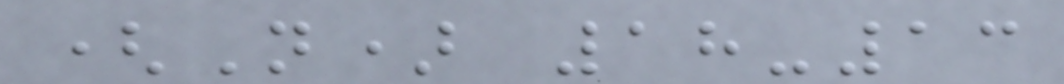(N) 18-13
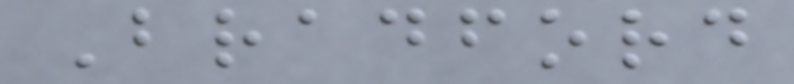Bradford
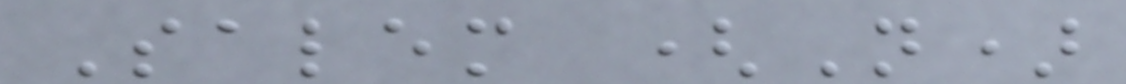Salem (N)
